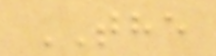THE
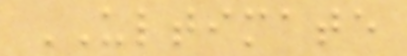ULTIMATE
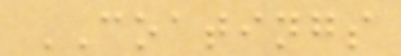COATINGS
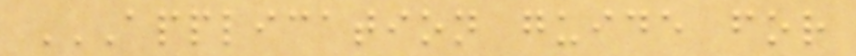APPLICATION GUIDE FOR
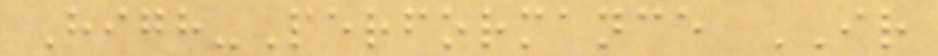High-Performance IR
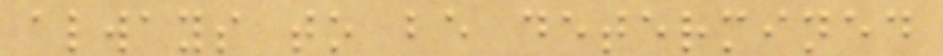always to be determined
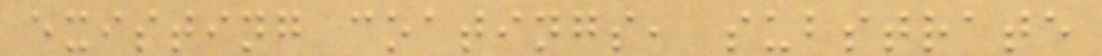existing coatings, substrate
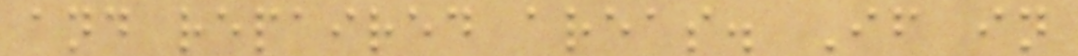and repaired areas. If in
